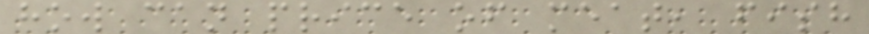how can price of meat, fish
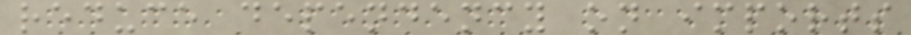reduce dependency on imports
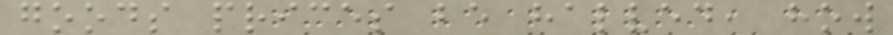goods prices be halved, how
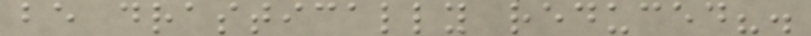be drastically reduced?.
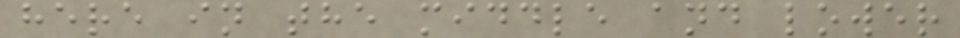here in the middle and lower
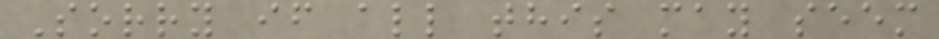Sorry if all this may seem
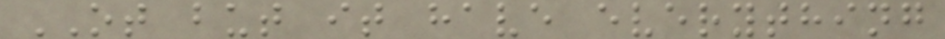OT but it have everything
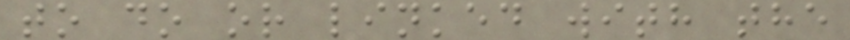to do or linked with the
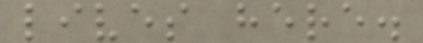lives here.
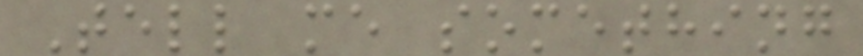Tell me something
